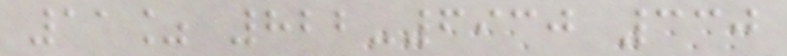11% 822-6930 330
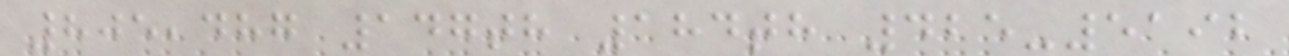805,487 147th 184th 425-5192
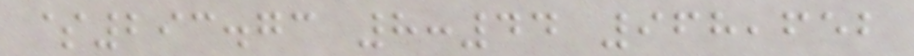$293.73 8:44 968,652
